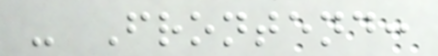- Frontend:
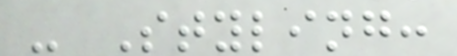- Styling:
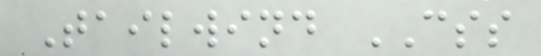Tailwind CSS
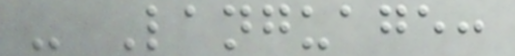- Language:
